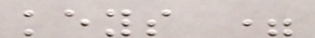keys =
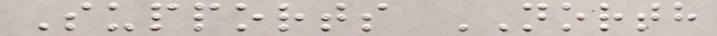Supports NORTH
